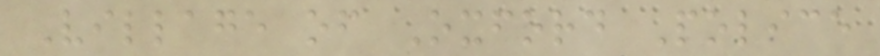Village of Oxford Police
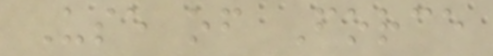Use of Force
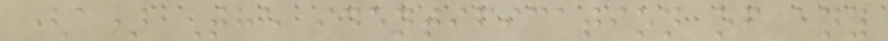(a) The identification of any
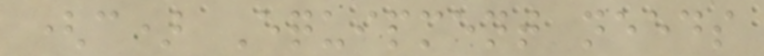(c) Equipment needs
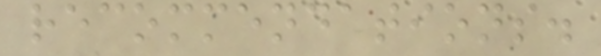recommendations.
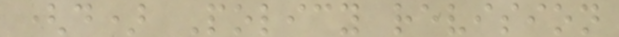(d) Policy revision
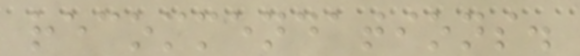recommendations.
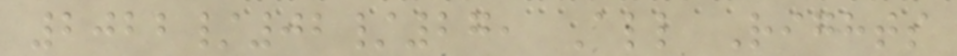2022/02/27, All Rights
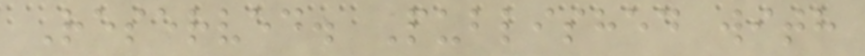Reserved. Published with
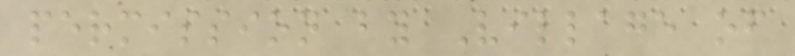permission by Village of
